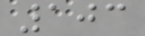103
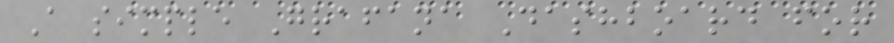A simple Grafana Dashboard for
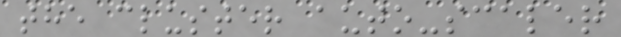the cluster auto-scaler
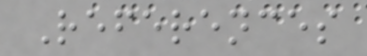References
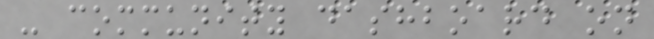- community dashboard on
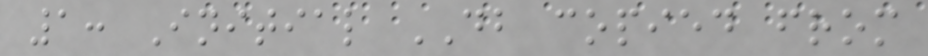1: Initial DB copied from
